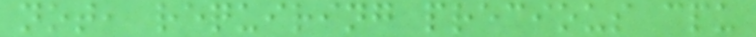not, requiring precious cpu
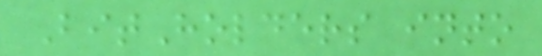BitHolders into
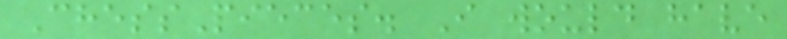ChessPieces. I would have
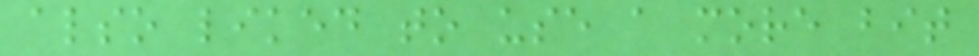also liked to use a more bit
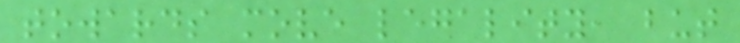towards move legality, but
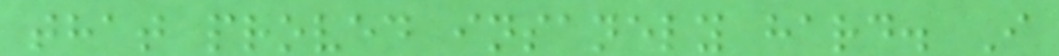that proved insanely hard. I
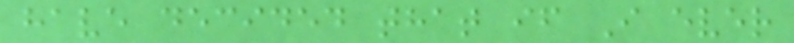have decided that if I ever
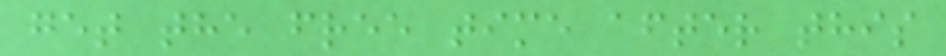get the free time after this
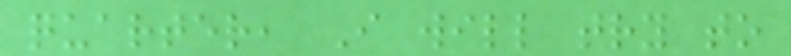quarter, I will try to
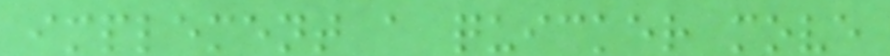implement a quicker move
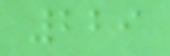229
